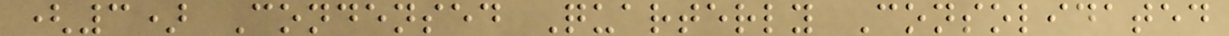(3) Condensed Quarterly Consolidated
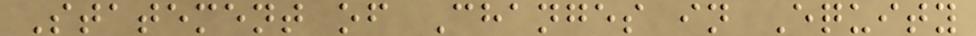Statement of Changes in Equity
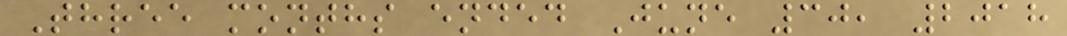Three months ended June 30, 2018
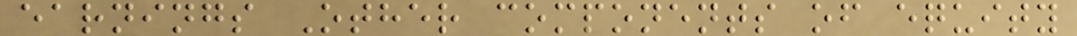earnings Other components of equity
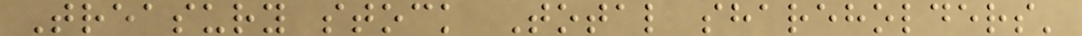Treasury stock Total shareholders'
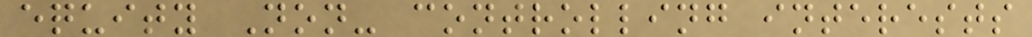equity Non- controlling interests
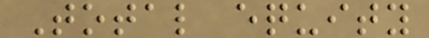Total equity
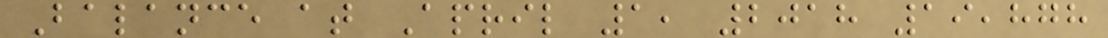Balance at April 1, 2018 19,878
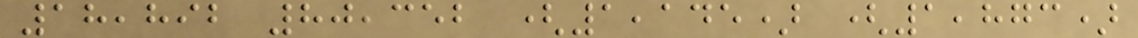18,892 80,352 (1,145) (1,873)
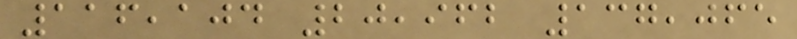116,104 20,962 137,065
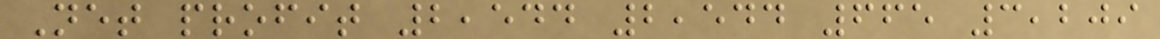Net profit 2,544 2,544 665 3,209
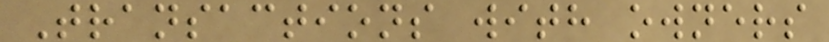Transactions with owners
